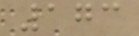173
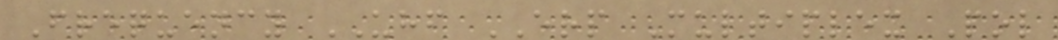Frequency UHF ERP Multiplex Pol
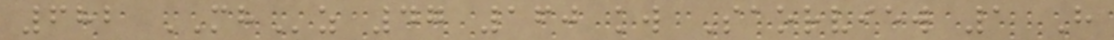682 MHz 47 160 kw Saorview 1 H
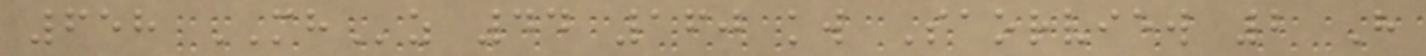658 MHz 44 160 kw Saorview 2 H
